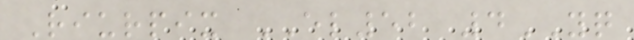Riurpix EL52 4YQ
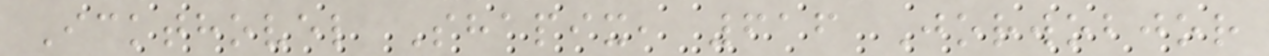Ickthovel Shapix, 616 Jorwobjor
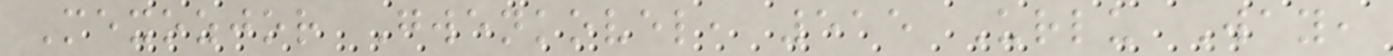Mexozjor Gwenkovel, 515 Urlu Way,
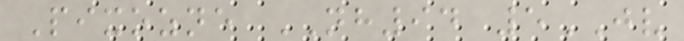Pixozne NH94 5JV
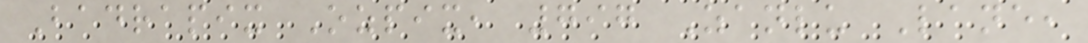Badrapix Ozpix, 797 Zanlu Lane,
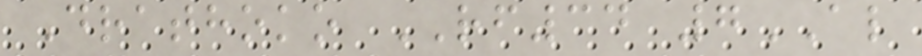Drathoko RF34 7AL
